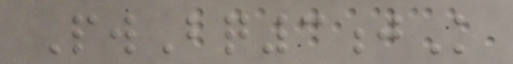PwBq3jK
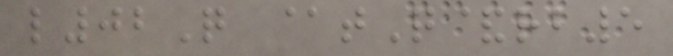l02Q @tQ&rb5
